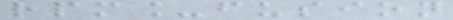rpm_fusion
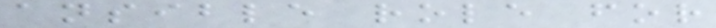ansible role for
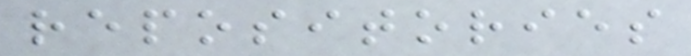repositories
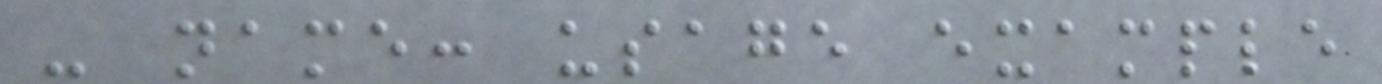- name: usage example
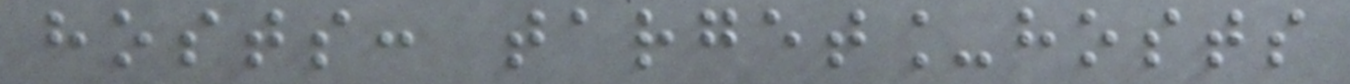hosts: target_hosts
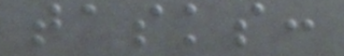tasks:
